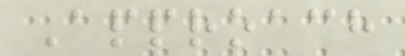Approach
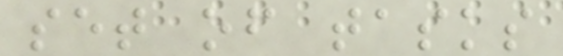set of tasks
